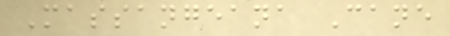Massangeana Cane
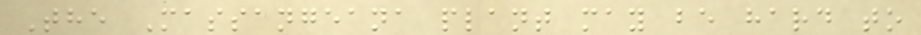The Massangeana plant may be hard to
